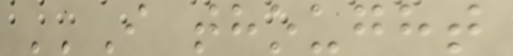''I thought
